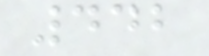442
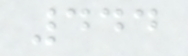444
